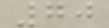70
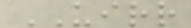UIRR
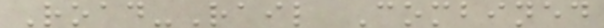Road-Rail Combined
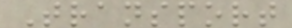Transport
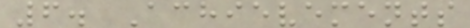6. Achievements
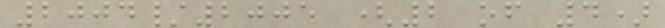2004/2005 (2 of 4)
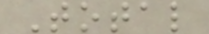Total
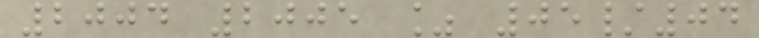2004 2005 % 05/04
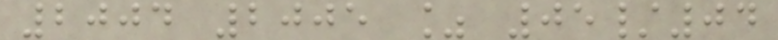2004 2005 % 05/04
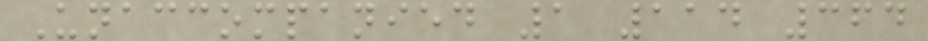Unaccompanied 1 114 364
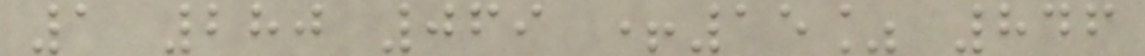1 280 069 +15% 846
